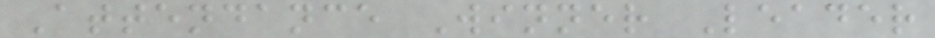Attendance Winner Leader
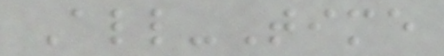All-Time
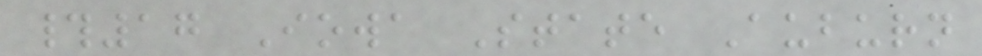#17 Iowa State Auburn
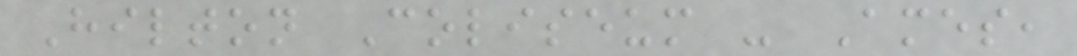Hilton Coliseum - Ames,
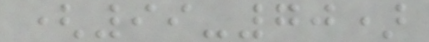(99-70)
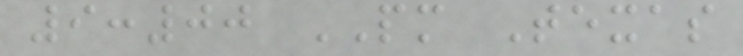9:00 PM Texas
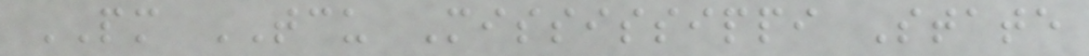PM TCU Mississippi State
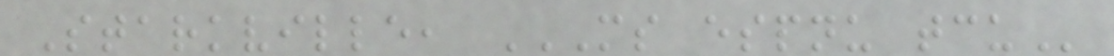Starkville, MS ESPNU TCU
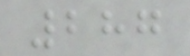287
